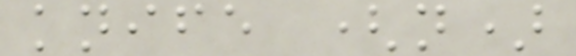knife (n)
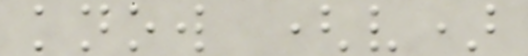know (v)
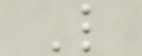L
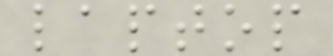laptop
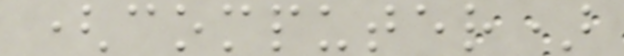(computer)
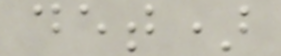det)
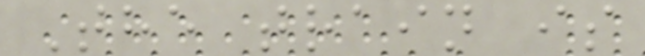The train is
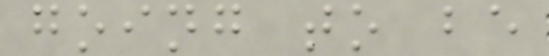going to be
